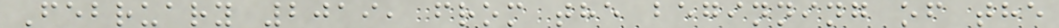February 2019, from the beginning of the
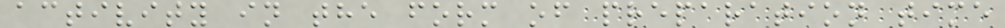activity in the form of preparation time
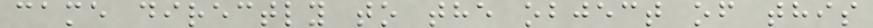came directly to the object of this
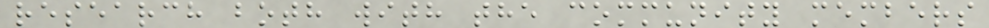research both with the community members
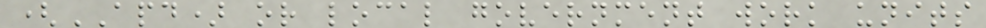(APD) or local government work units
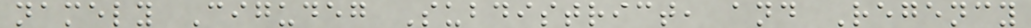namely Cigudeg Subdistrict, and Regency
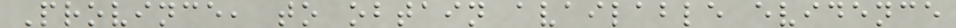Province, to obtain available evidence
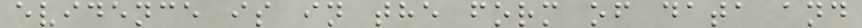evidence is in the form of data and
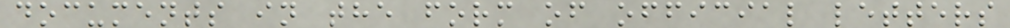documents in the form of official letters
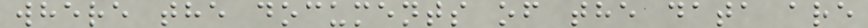where the documents of the data are
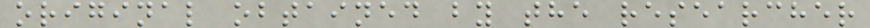original obtained by the researcher
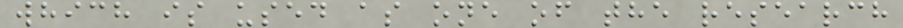which is used as one of the research
